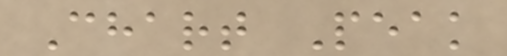Chart Peak
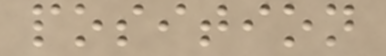position
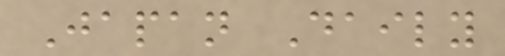Japan Daily
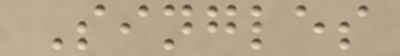Singles
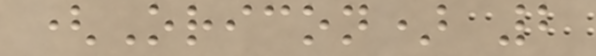(Oricon) 2
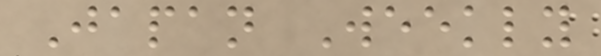Japan Weekly
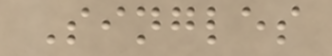Singles
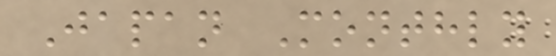Japan Monthly
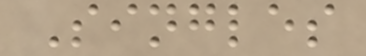Singles
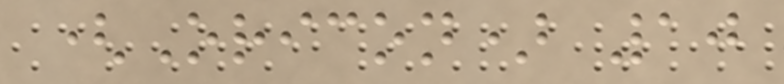(Oricon) 10
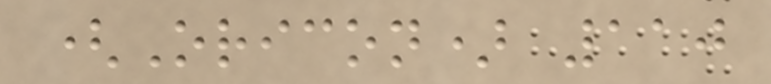(Oricon) 110
